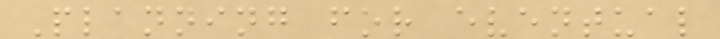Planning for eventual
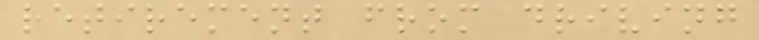retirement from driving
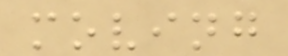moving
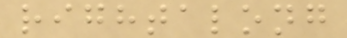rightalong
